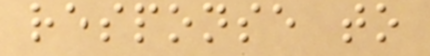response to
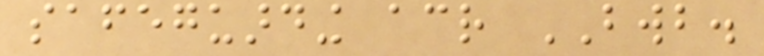safeguarding across BWB.
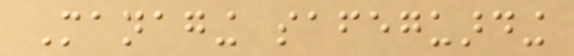Managing safeguarding
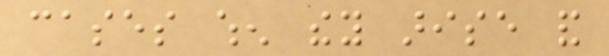cases when they arise and
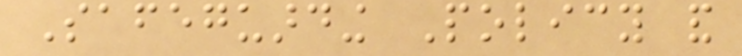Safeguarding Policy and
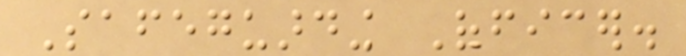Safeguarding Officer.
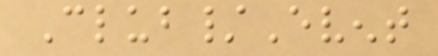Club/Event
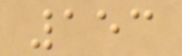153
